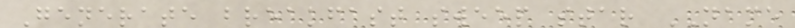Generate breakfast sweep star NAME
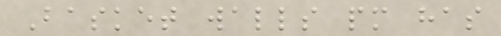Basket walls pm has
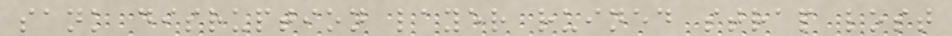sank disruption layer ruined strap lost
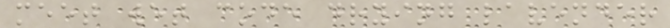meet wet code drying lavender
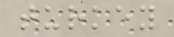turkey
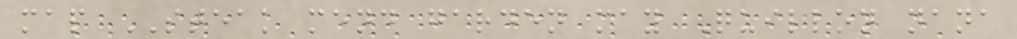map STEAK mend garden may Quillon nana
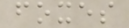foxes
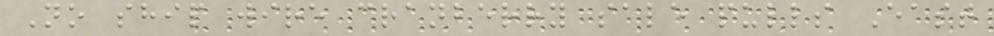No ship wire cranberry sale pulls East
